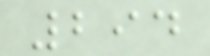294
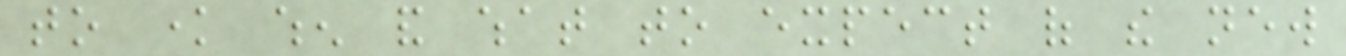to know when and what to expect of the new
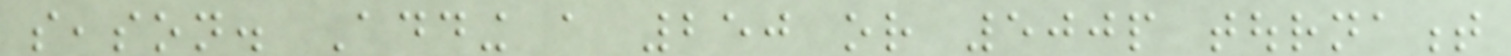season. Adding a 250 or 500p tournament
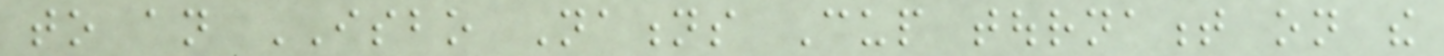to an ISBO Nations Cup tournament on the
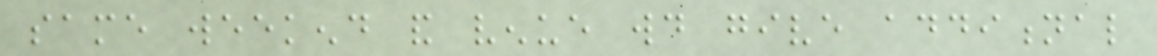same weekend and venue would give additional
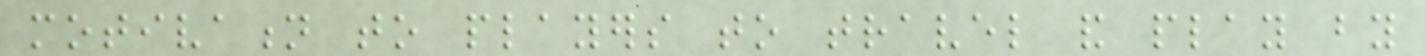motivation to players to travel and play by
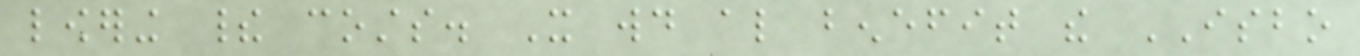lowering their costs. It would also benefit the ISBO
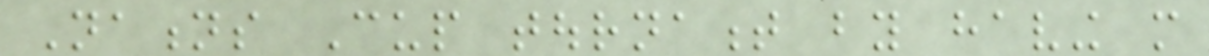Nations Cup tournament by having more
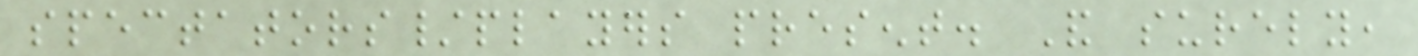spectators/players present. And surely,
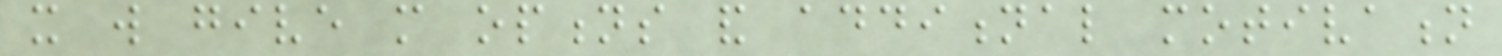it will give more options and additional motivation
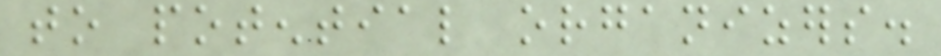to potential organizers.
